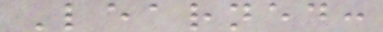Learned:
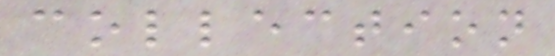collection
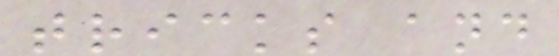tricks and
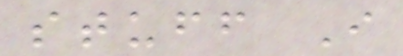stuff I
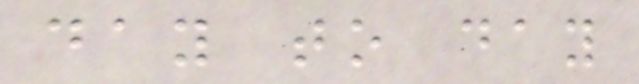day to day
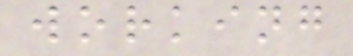working
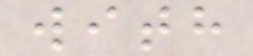with
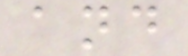and
